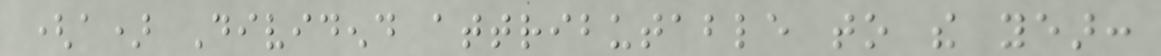(a) Dividend attributable to the year:
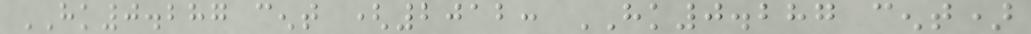HK0.287 cent (2012: HK0.287 cent)
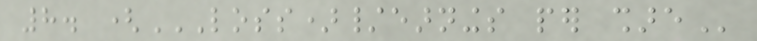8. (LOSS)/EARNINGS PER SHARE
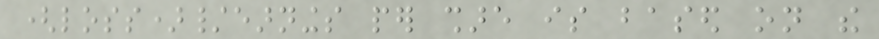(loss)/earnings per share is based on the
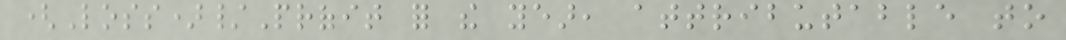(Loss)/Profit for the year, attributable to
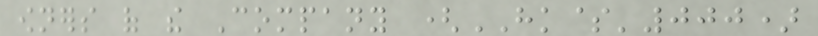owners of the Company (HK$'000)
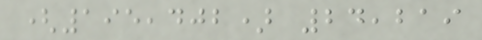(195,402) 24,219
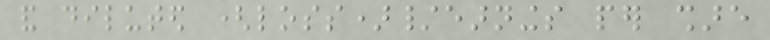and diluted (loss)/earnings per share
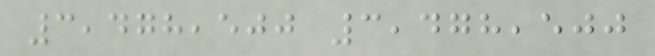3,478,500 3,478,500
